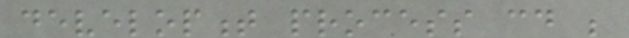development process could be
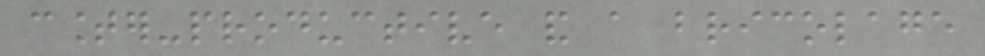counter-productive and a bricolage
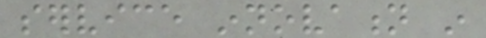service innovation in
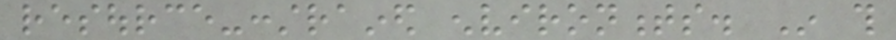resource-constrained environments. In this
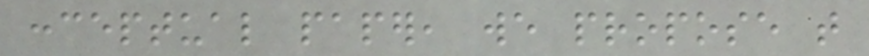conceptual paper, we propose that
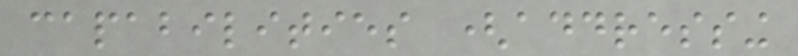capabilities (addressing
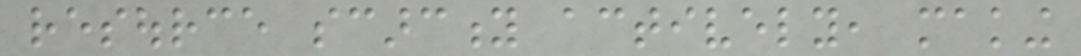resource scarcity actively, making
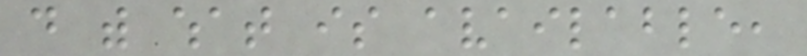do with what is available,
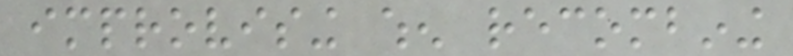improvising when recombining
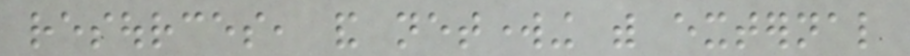resources, and networking with external
